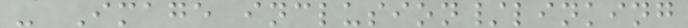- Image inclusion/linking
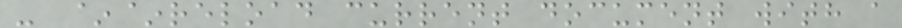- ~~reload current document with a
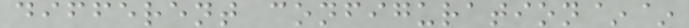different configuration~~
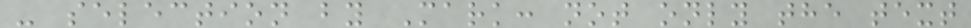- selection by Mark: not only the text
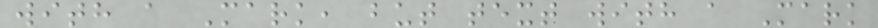with a Mark, but text with a Mark
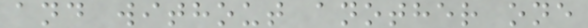and without another one
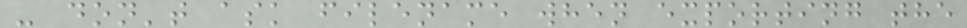- don't ask filename when exporting the
